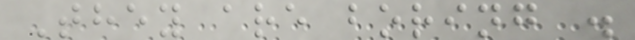They are boring .
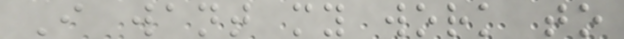I want my work to
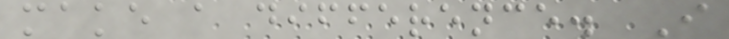make a difference. I
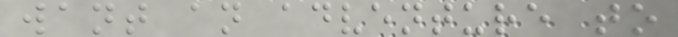want an adventure to
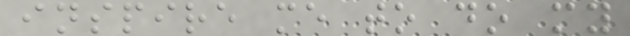inspire me to do my
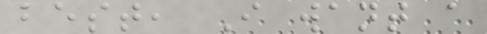best, I want a
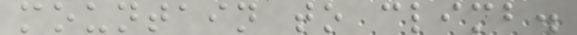mountain to climb.
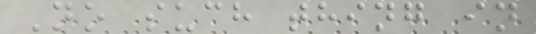No such thing in
